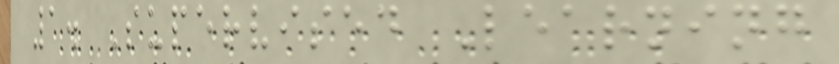1. Supervised Learning
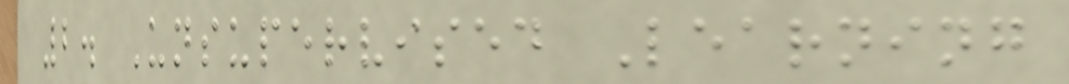2. Unsupervised Learning
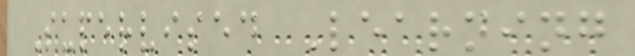Supervised Learning
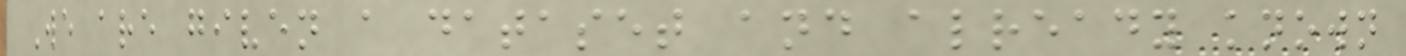We are given a dataset and already known
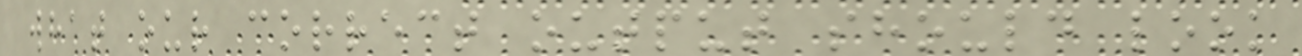what our correct output should look
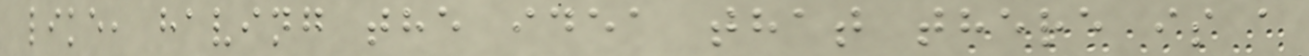like, having the idea that there is a
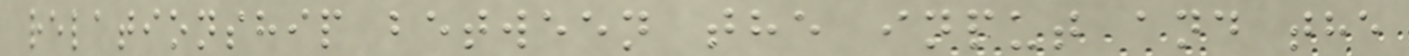relationship between the input and the
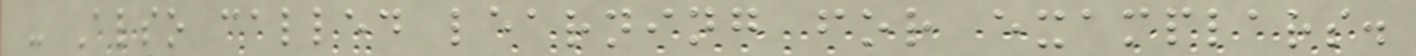- Also called learning for examplars.
